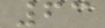63
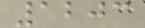1203
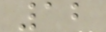12
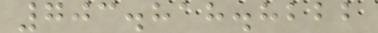703.818.8222
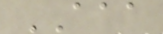AAA
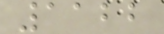1122
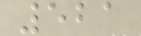521
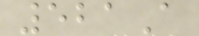521A
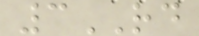3RD
